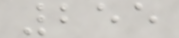255
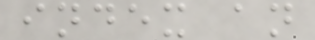index an
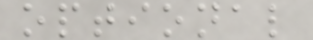optional
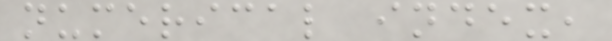numerical index,
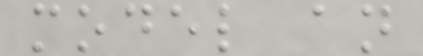model an
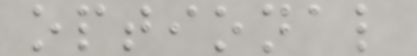optional
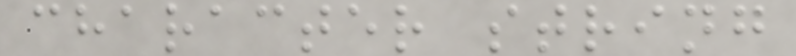character string
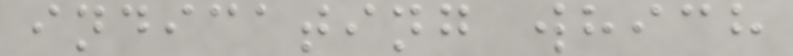indicating which
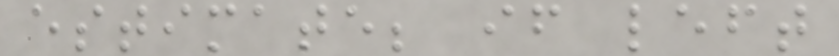estimate; if left
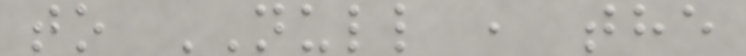to NULL , the
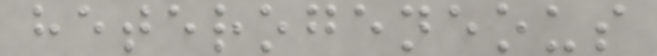heterogeneous
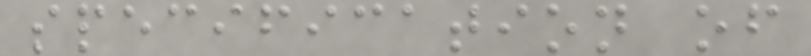specification of
